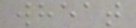wheat
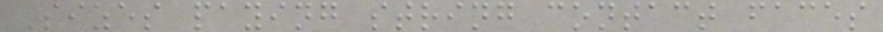Sizes paying string contact faces
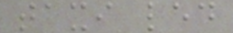taxi led
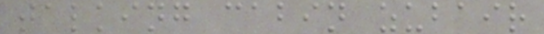talking cabin zubair
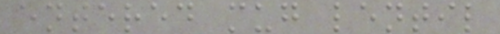entered mug lentil
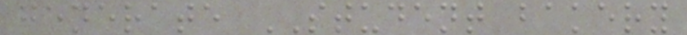generate STUDENT bakery
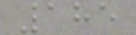185
